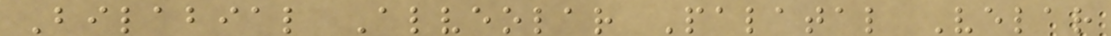Bilabial Alveolar Palatal Velar
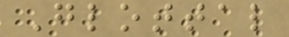Glottal
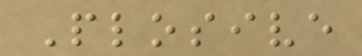Plosive
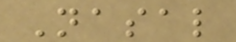Nasal
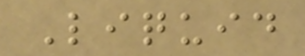Liquid
